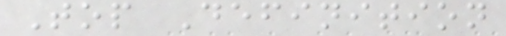Top Definition
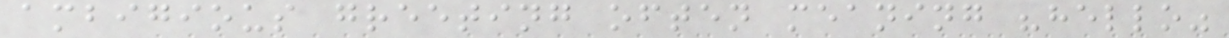ambigious greeting often meaning "hello"
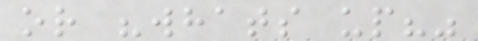or "whats up?"
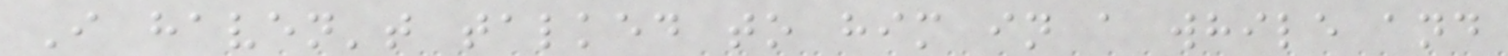I haven't talked to him in a while and
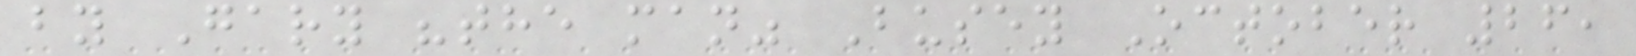by Gary "the man" Busey October 26,
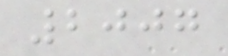2007
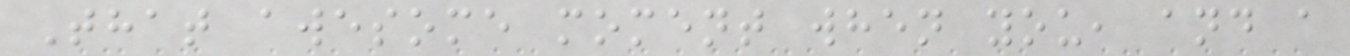That awesome moment when you, and a
